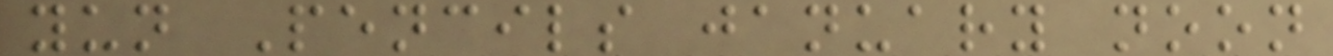yun Pencils january noon
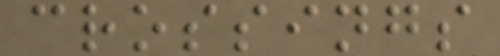crossings
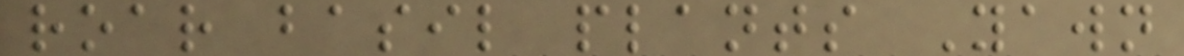roar basil plants Yawn
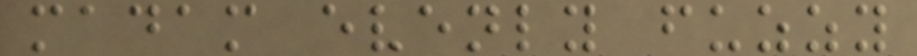madam evenly fuzzy
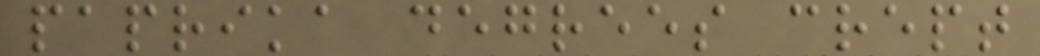paprika degrees crept
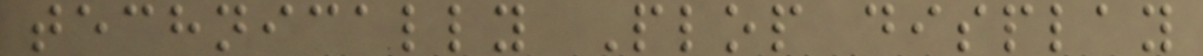technically Plop display
